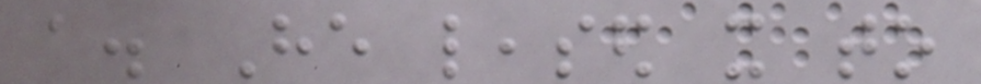a. He leased it to
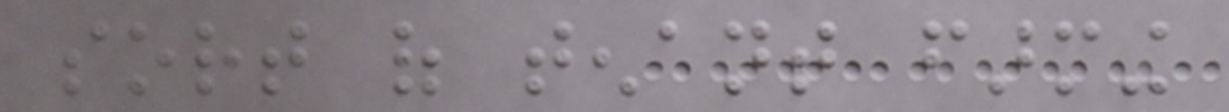sort of tenant farming
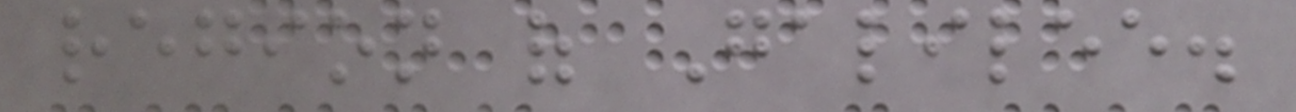region of Galilee.
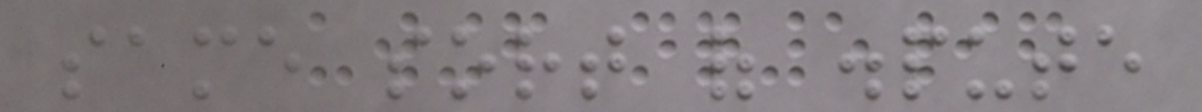same sort of dispute
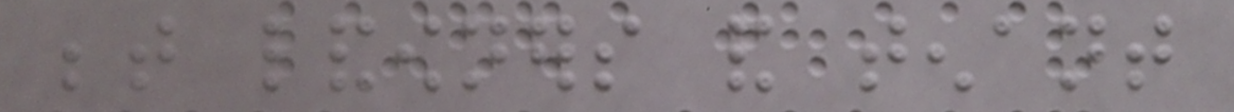between landowners and tenant
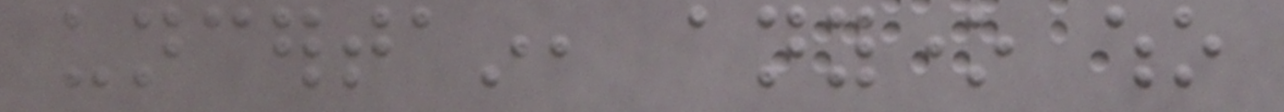uncertain, anyone who
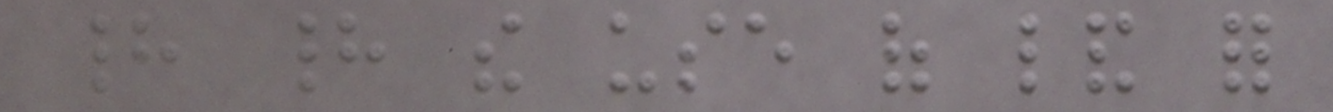had had the use of land for
